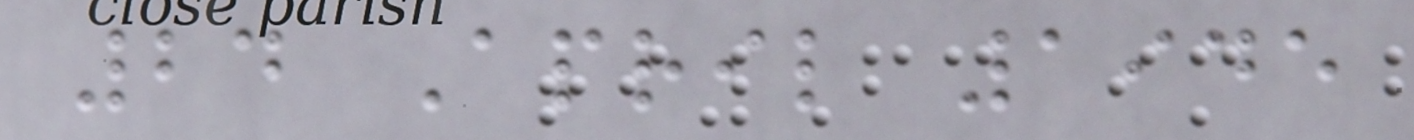24 April 1945
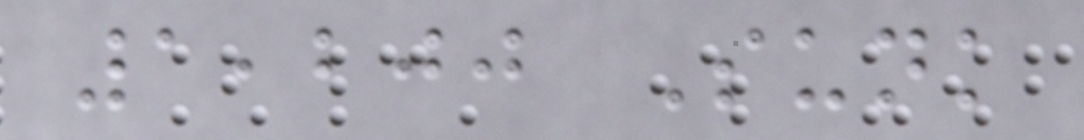1,200 Sunk
